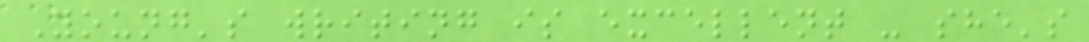Young's writing is excellent - she's
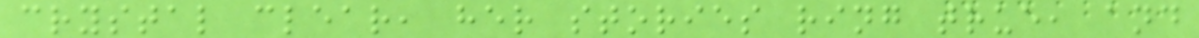crystal clear, her stories ring true, and
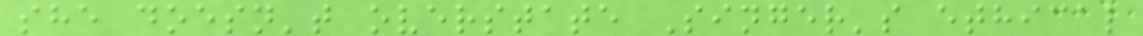she doesn't overstate Singer's ethical
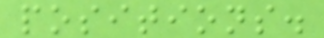positions.
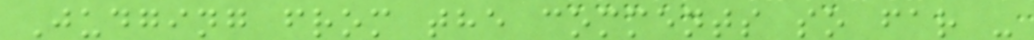Judging from the comments so far -
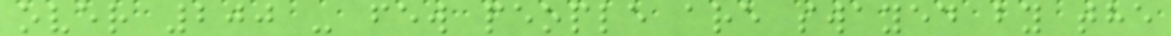over 200 - few people are swayed by the
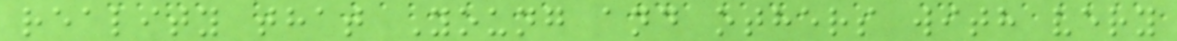reality that Young and others with very
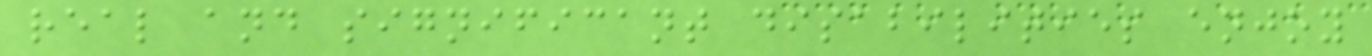real and significant disabilities enjoy
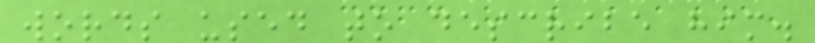words used to describe him.
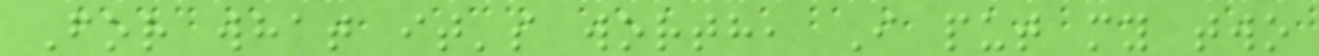For what it's worth, I put my two
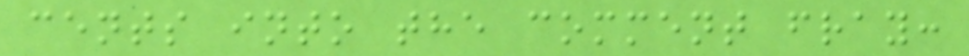cents into the comment fray:
